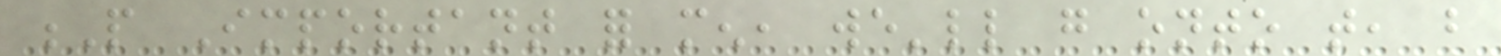P Important for men, we'll go onto that, but
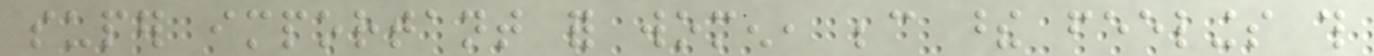super important for women, because these feelings this
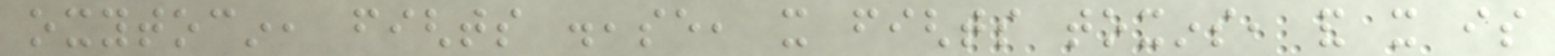oxytocin, fights disease, it fights toxins, and it is
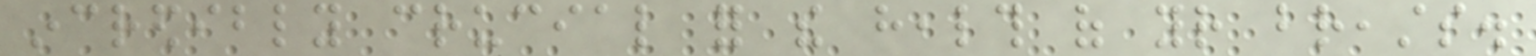incredibly crucial for the health of your breasts.
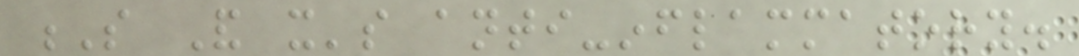S And it's anti-inflammatory.
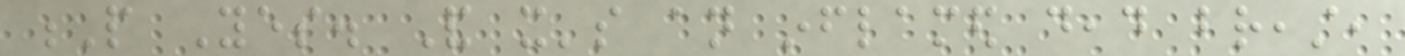P Yes. And it's an inflamed dead breast,
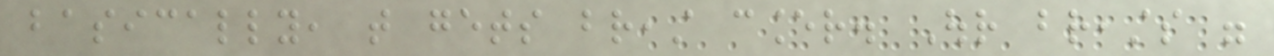basically, that gets breast cancer. Our breasts were
